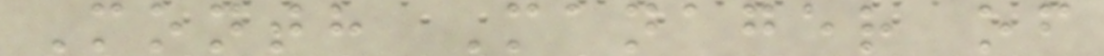Month Manager of
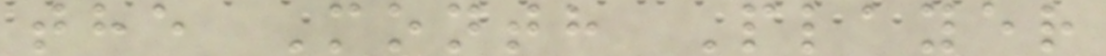the Month Player
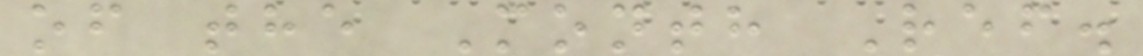of the Month Ref.
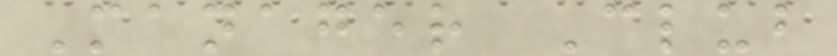Manager Club
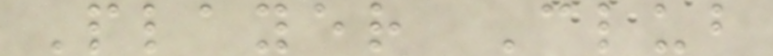Player Club
